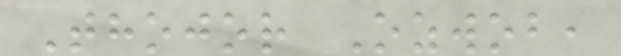Thojor Ozwob,
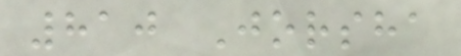810 Jorsha
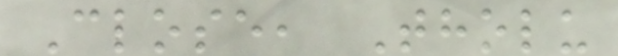Close, Tholu
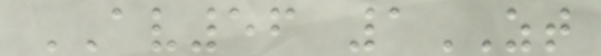AV56 1ZT
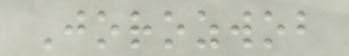Jorozwob
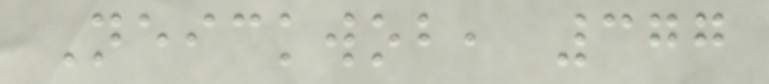Neickwob, 377
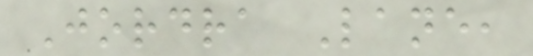Jordra Lane,
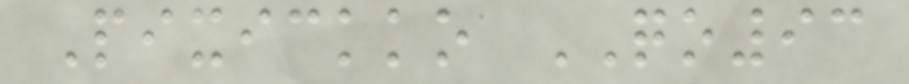Pixickko QO93
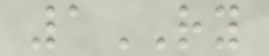1RY
